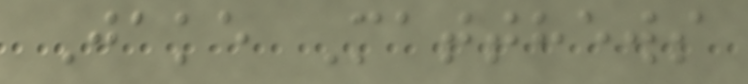Jake Matthews
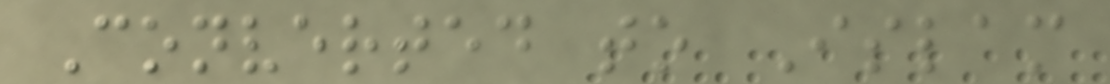Converted to Islam
